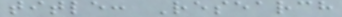title: Research
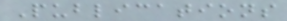Publications
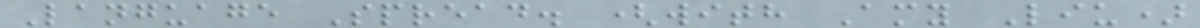Language Spread. (with Amy Liu)
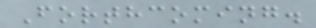Forthcoming.
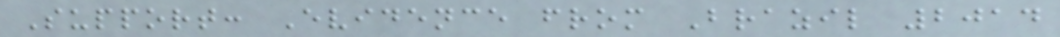Support: Evidence from Brazil 2014
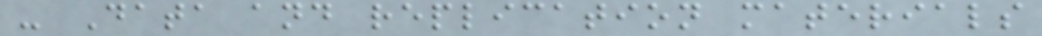- Data and replication materials
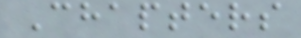Chapters
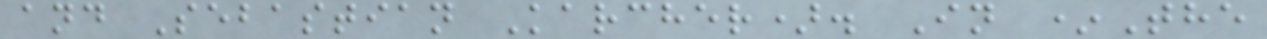and Sebastian Karcher). In *The
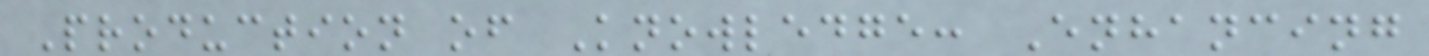Production of Knowledge: Enhancing
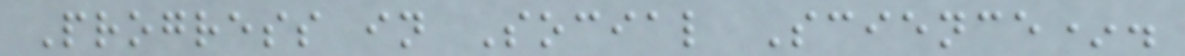Progress in Social Science*.
